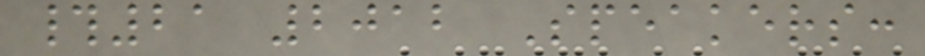#21 2012 Speakers:
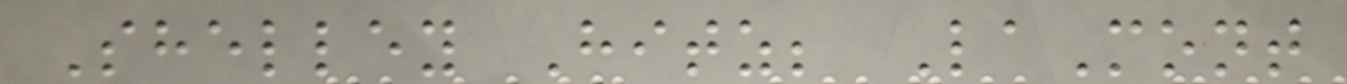Shelley Hitz; LaMont
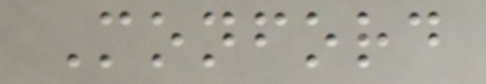Monford
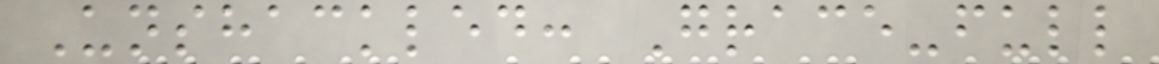Unshackled: Grace-full
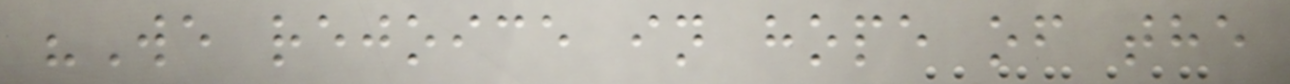"We rejoice in hope of the
